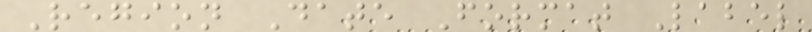Region Date Format Label
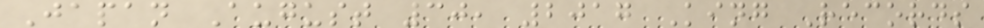Japan August 30, 2017 King Records
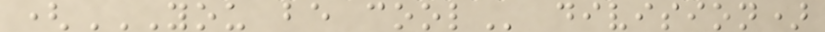(YOU BE COOL division)
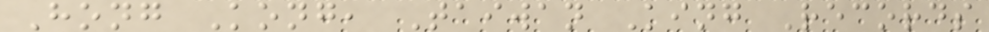Hong Kong, Taiwan King Records
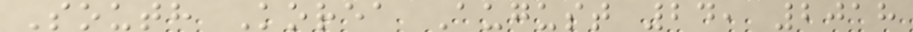South Korea August 24, 2018
